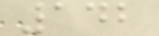142
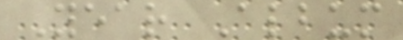Year Album
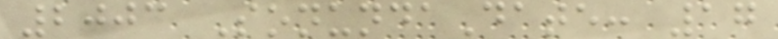2003 SonundaDate: 17
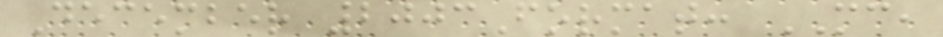December 2003Format: MC,
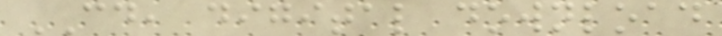CD, digital download
